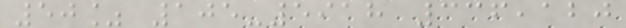50% 105-5918 336,120
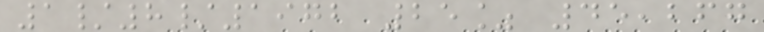1/8/1972 25% 45,267
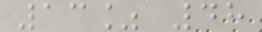13% 48
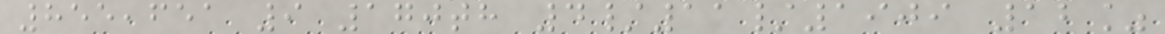855,651 9 170th 4/11/1909 12%
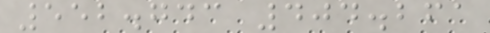552.743 404.261
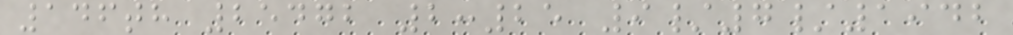146th 25472 2:25 9/7/1942
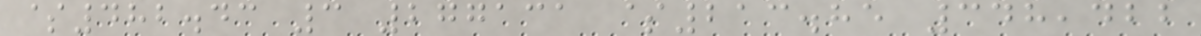$482.43 3 277131 $213.85 348,422
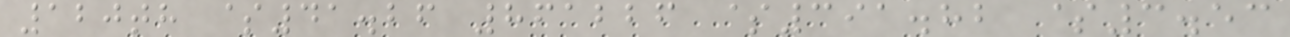120th $41.26 861226 $391.82 $3.53
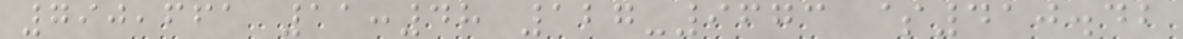790,661 11:48 127-9673 $410.42
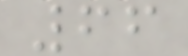66
